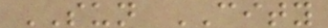SUN CITY
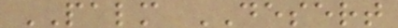PALM DESERT
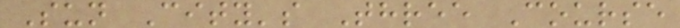Sun City's Three Course
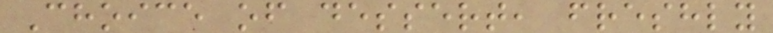Choice of dessert, freshly
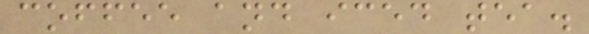coffee and iced tea.
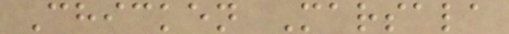Chicken Marsala
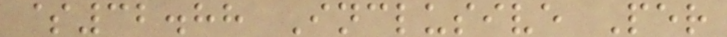$32.88 Inclusive Per
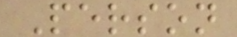Person
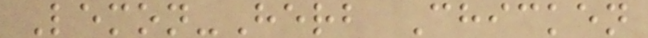Lemon-Herb Chicken
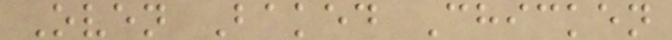Oven Baked Chicken
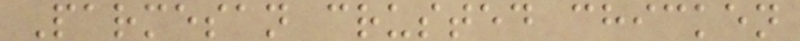Parmesan crusted chicken
